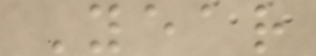Year
